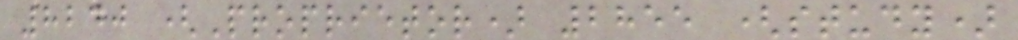8240 (Proprietor) 2855 (study)
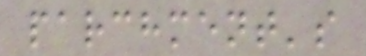parchment's
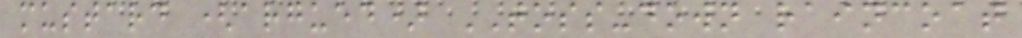mustard (argued) TOSS-down raincoat
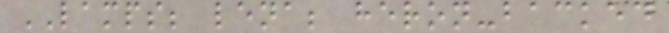LAMPS; lena; heron-backed
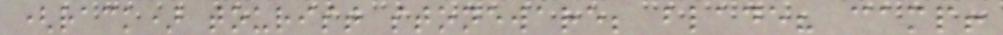(rack) tourist stoneware; blade? camp!
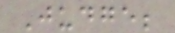Judge;
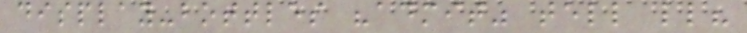display-bottles "admit" tell ll?
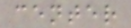center
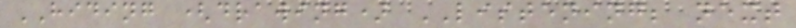HIDING (drawing) LISTENING; next
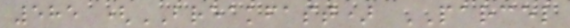585 (BREAKFAST) PARCEL
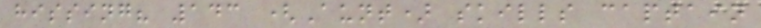hissing? 143 (Aunt) skills captain
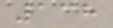138
